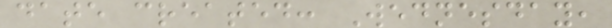date created: Wednesday,
